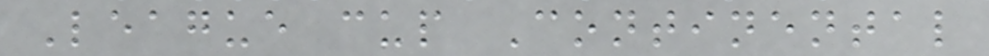League cup Continental
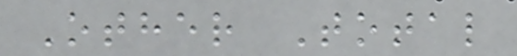Other Total
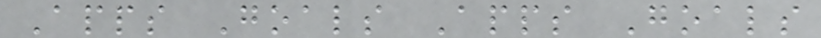Apps Goals Apps Goals
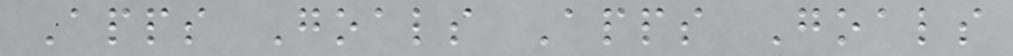Apps Goals Apps Goals
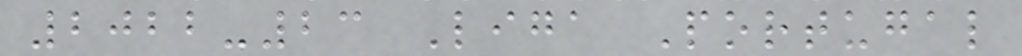2022-23 Liga Portugal
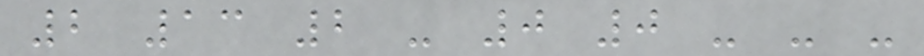2 13 2 - 0 0 - - -
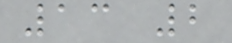13 2
